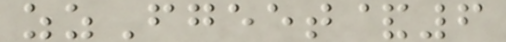zzFgeet&6
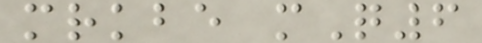mrkbe mQ6
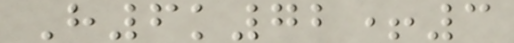H6k72+3
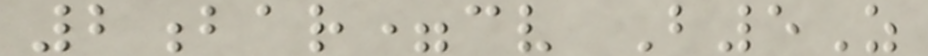2bar=cv B5Z
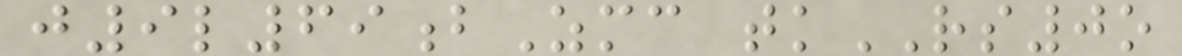j9l69bZmc tkRS0o
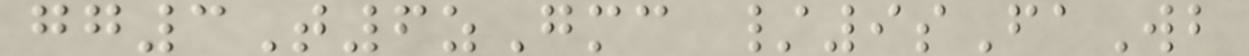gg3T6zGmc /9sFaWb
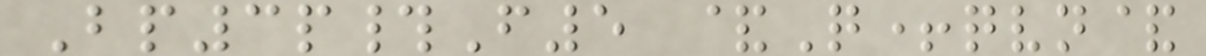Bp3p#F5 &Q+qvn&
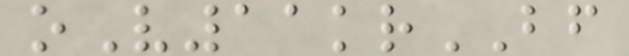oV11krBF
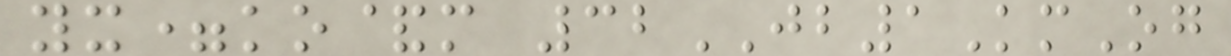yx=ko&m 32JB1KmOg
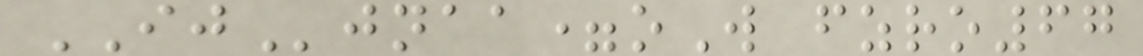IJjnaa=oW fzro67
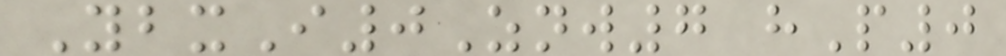YbxI0Znw7 hP0
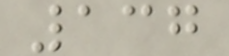137
